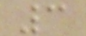3
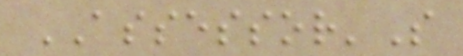ASSESSOR'S
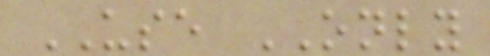USE ONLY
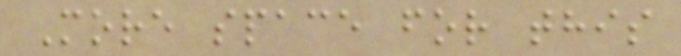More space for this
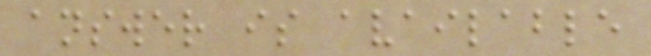answer is available
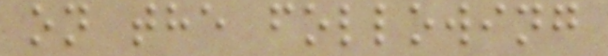on the following
